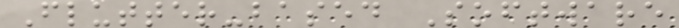Flutter-based Software
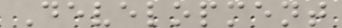Development
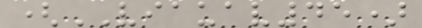(VIAUAV45)
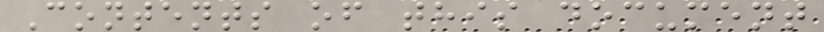Contents of this document
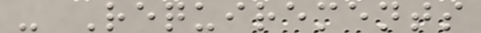- Requirements
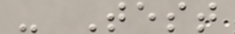- Test
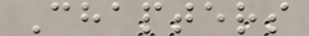Chapters
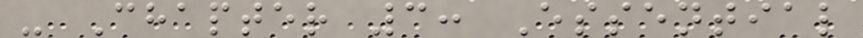- Chapter 3: Essential
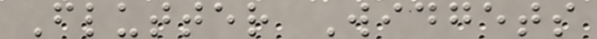Flutter Widgets
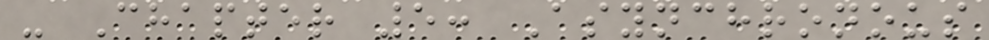- Chapter 5: Asynchronous
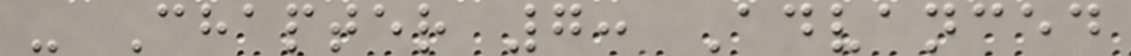- Chapter 7: Advanced
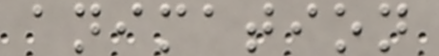animation
